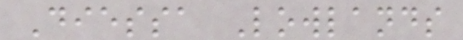Diessa Lowlands
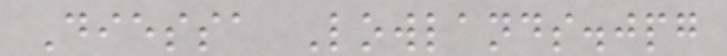Diessa Lowlands.jpg
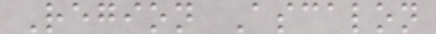Region Ascalon
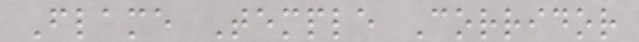Flame Temple Corridor
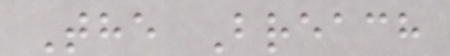The Breach
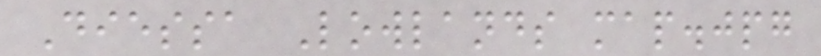Diessa Lowlands map.jpg
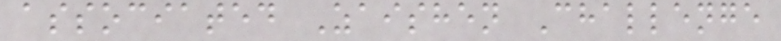associated Zaishen Challenge
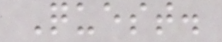Quest.
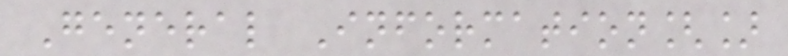General Information[]
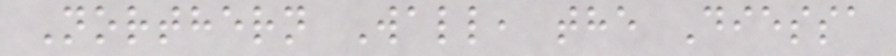Northern Wall, the Diessa
